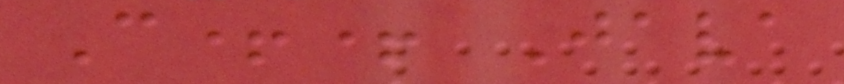C++ Java
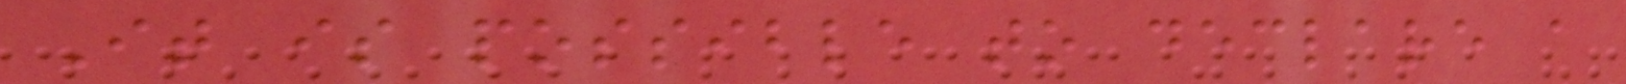It is possible to declare a
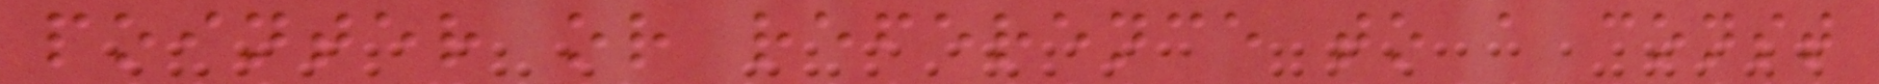pointer or reference to a const
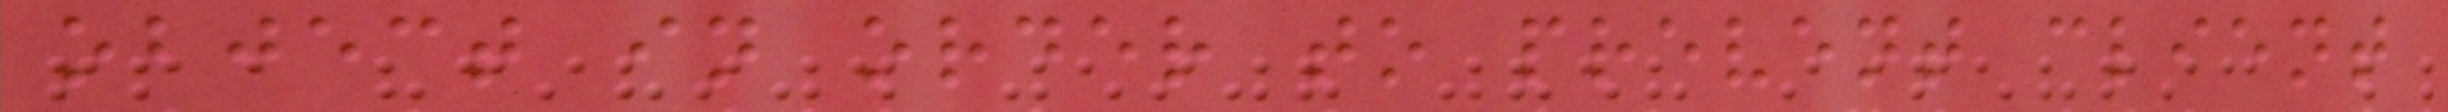object in order to prevent client
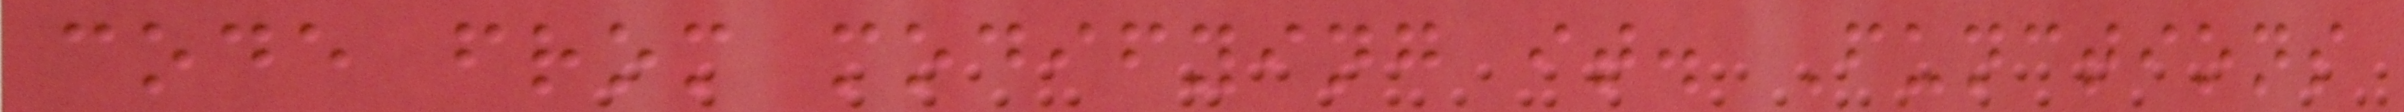code from modifying it. Functions
